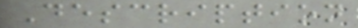Description
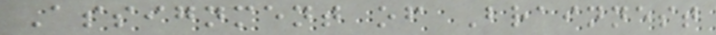Assignment of Brainnest
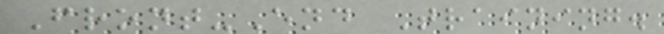Front-End Training.
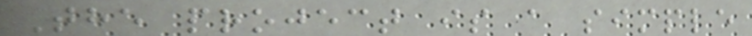The project is a simple
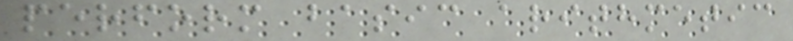perform basic arithmetic
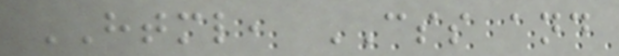HTML, CSS and
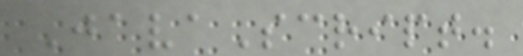JavaScript.
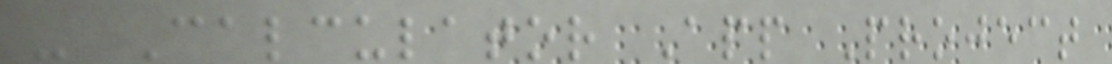- Calculator App Project
